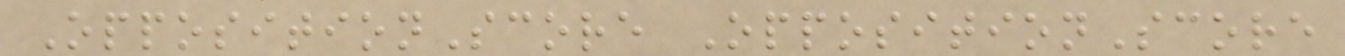OppositionScore OppositionScore
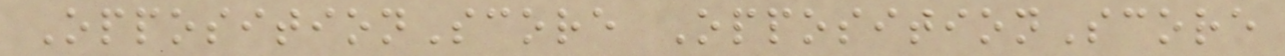OppositionScore OppositionScore
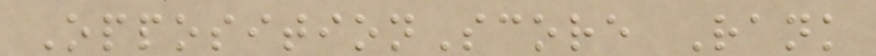OppositionScore Rank
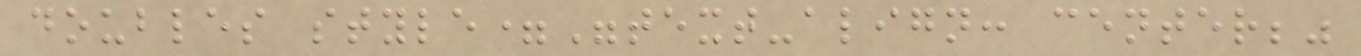doubles style="text-align: center;"
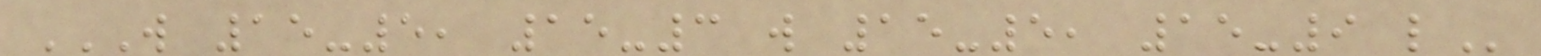W 15-5, 15-3 W 15-5, 15-9 L
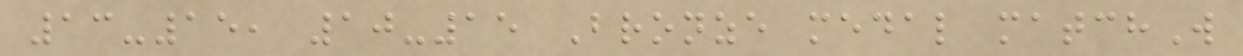13-15, 10-15 Bronze medal matchW
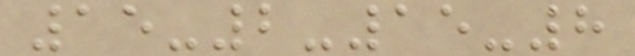15-2-15-8
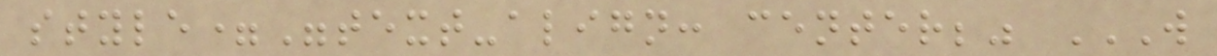style="text-align: center;" W
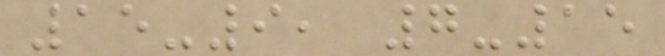15-9, 7-15
